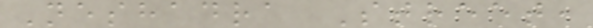Neshadra Street,
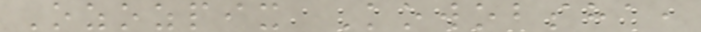Ozozpix Kowobsha,
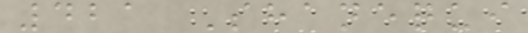421 Shanequi
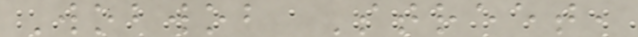Wobwob Street,
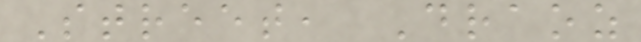Street, Draoz
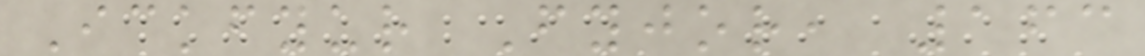Ickfyur Fyjor, 163
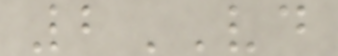2VD
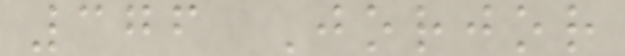376 Jorjor
